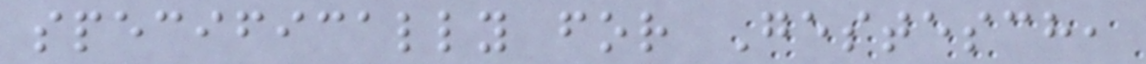specifically for Gestesch,
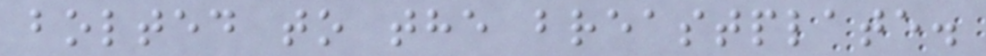bolted to the breastplate.
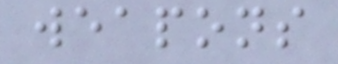weapons
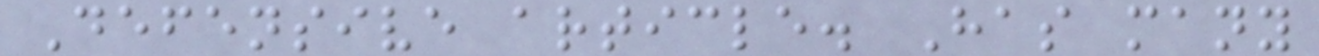Defensive article. Has many
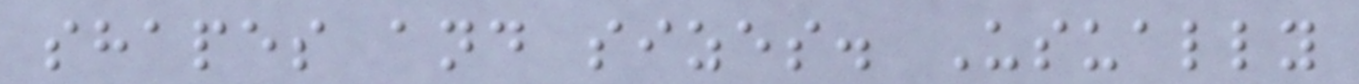shapes and sizes. Usually
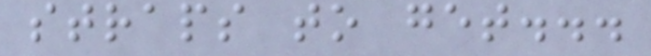straps to get...
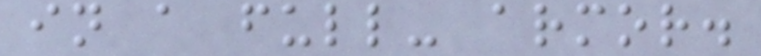in a full- armor.
